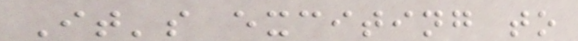It's exciting to
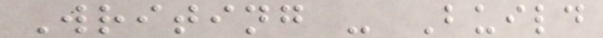Writing - Build
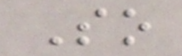So
